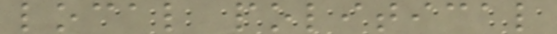local political
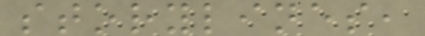storylines,
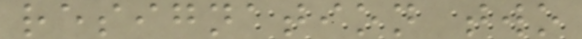resignation two
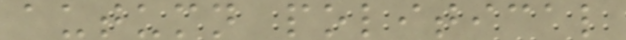autumn political
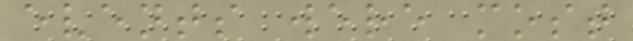events were most
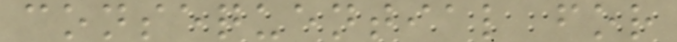consequential for
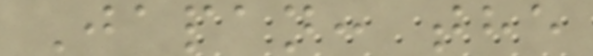Japan: the
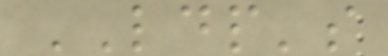LDP's
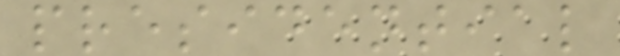presidential
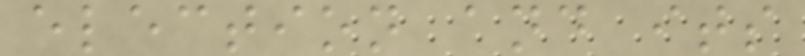election and its
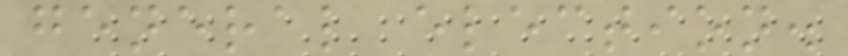general election.
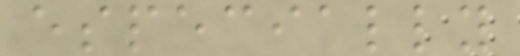especially
